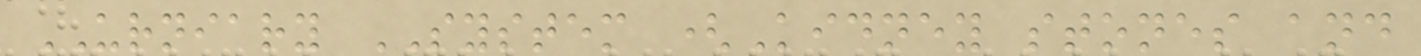URNIARY SYSTEM (Kidney stones and
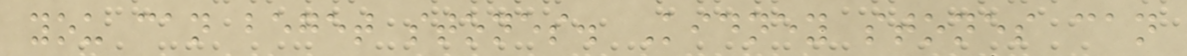you can beget stones. Kidney stones can
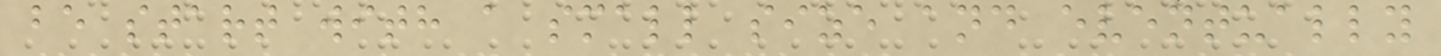be start with a small size and eventually
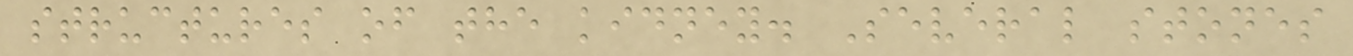structures of the kidney. Several stones
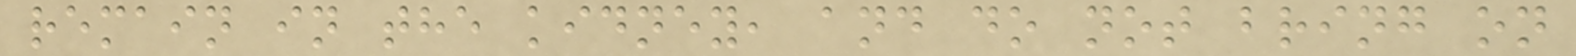remain in the kidney, and do not bring on
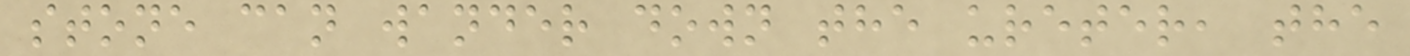stone can wander down the ureter, the
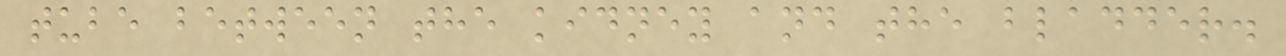tube between the kidney and the bladder.
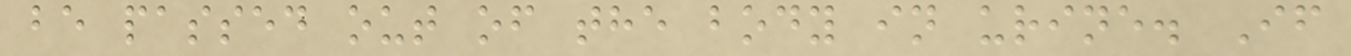be passed out of the body in urine. If
